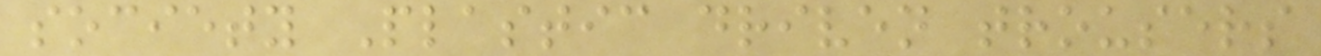society Plastic driven trousers
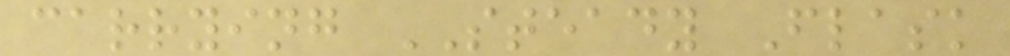carrying STEADY Flask
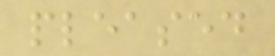pleased
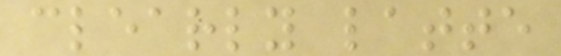clearly latte
